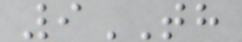9TH
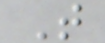T
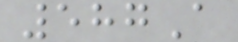587A
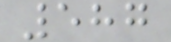587
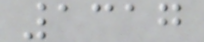1317
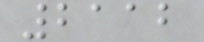2112
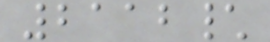2112\
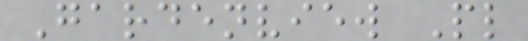Gardenview Pl
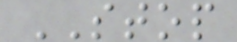STOP
